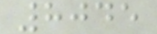8045
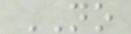NO
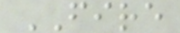FIRE
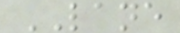LANE
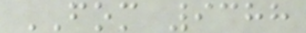FOM 9388
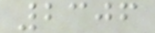2306
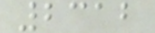2312
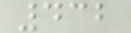432
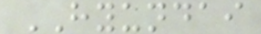HYUNDAI
